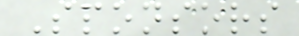Sponsors
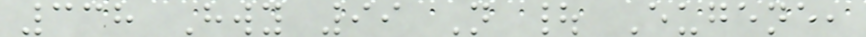338 Hwy 99 N | Eugene,
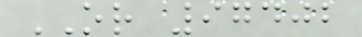OR 97402
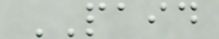PAID
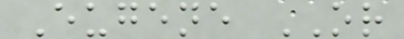Eugene OR
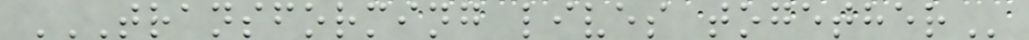TRANSFORMING LIVES TOGETHER
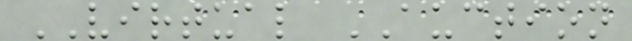VIRTUAL AUCTION
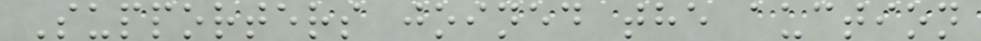Supporters joined the auction
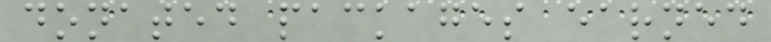donated packages earned
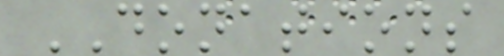DONATIONS
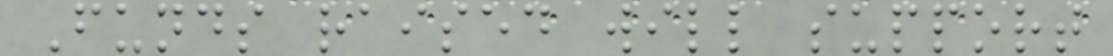Funds raised will support
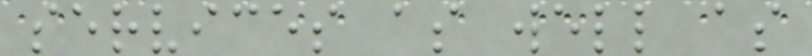services as well as
